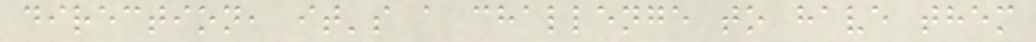direction, it's a challenge to have them
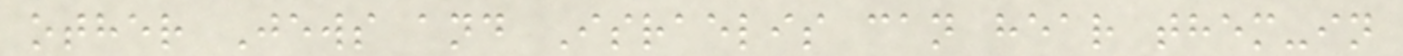other Jews and Israelis can hear them-in
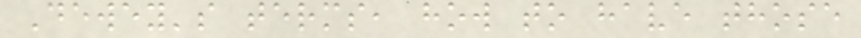Dewey's terms, how to have those
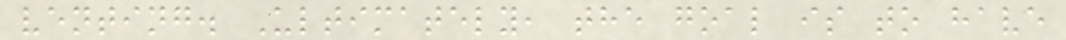venting. Ultimately, the goal is to have
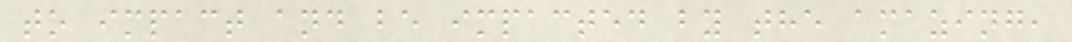to impact and be impacted by the amazing,
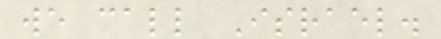we call Israel.
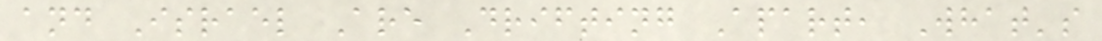and Israel Are Drifting Apart, What's
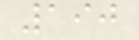190
